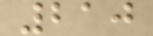210
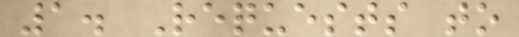1. Requests to
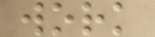work
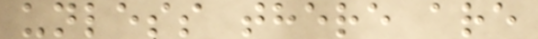unless there are
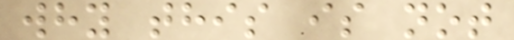why this is not
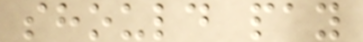should pay
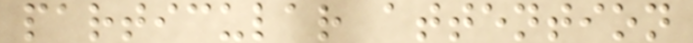particular attention
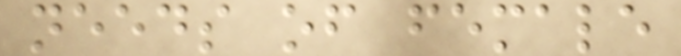needs of female
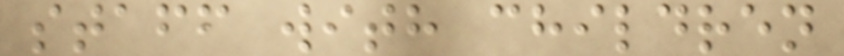staff with children
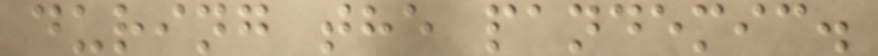during the pandemic.
